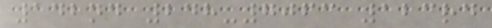142nd 248-7063 123rd
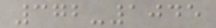372-1045
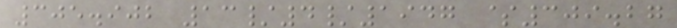305.902 13/4/1947 $309.27
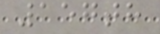157th
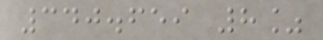340.659 8%
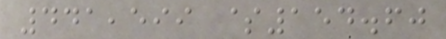441,599 $154.60
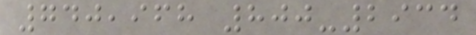740,968 800-2934
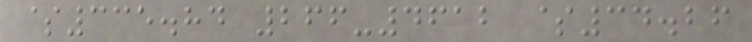$335.84 266-4612 $34.26
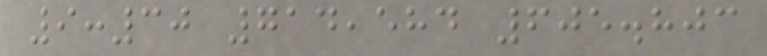9:30 714,584 605.803
